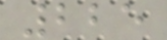225
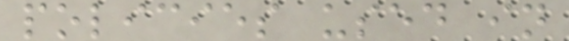policies used in
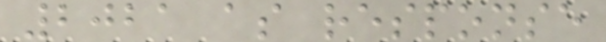2021 as response
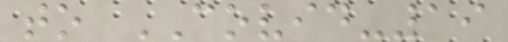to COVID-19
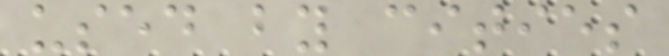used by cities
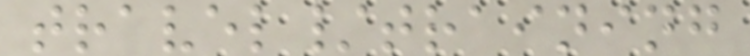travel/training
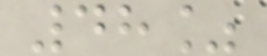48%
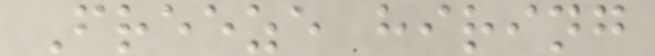Freeze hiring
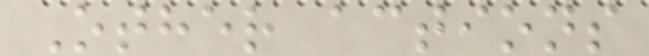Other actions
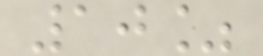10%
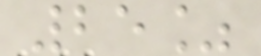25%
